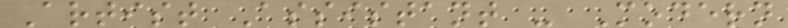Artist Assistant - Modern
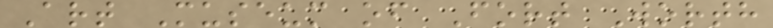Art Museum of Fort Worth
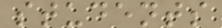students
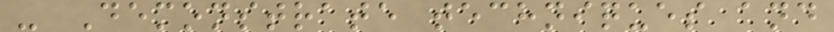- Demonstrate techniques and
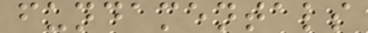fundamentals
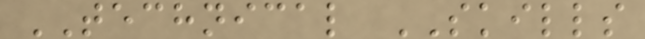TECHNICAL SKILLS
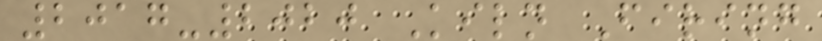2017-2020 Kiln Firing
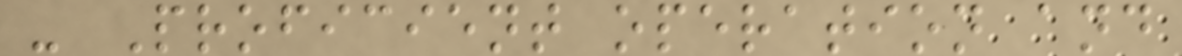- Proficient operation and
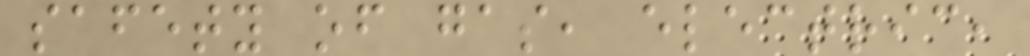safety of gas, electric,
